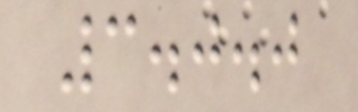3.0.0
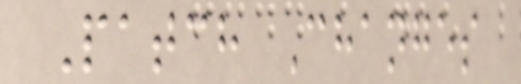Patch Changes
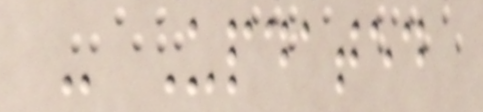- Updated
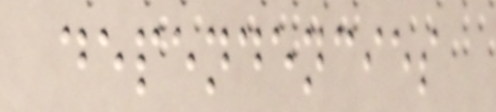dependencies
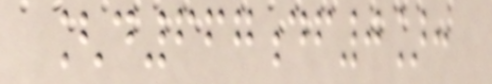[d667df0]:
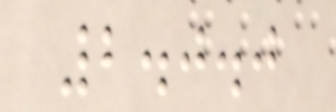2.0.0
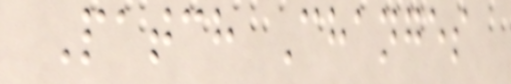Patch Changes
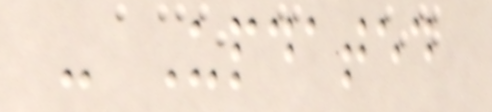- Updated
